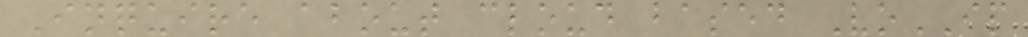Inquire about cloud based VoIP
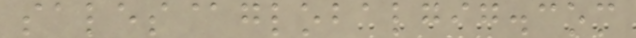sales@globalgig.com
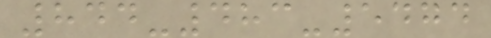844-483-5474
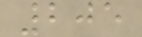205
